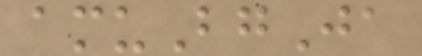amuBgJa
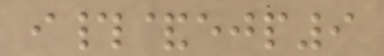i#&ejp9
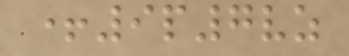+9p7vz
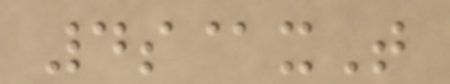4s@xT
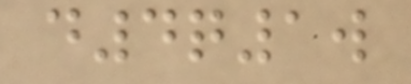d4q1w
